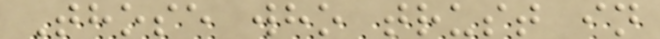Those who trust in
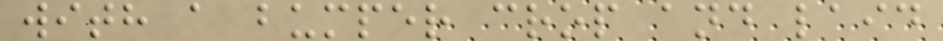with a bumper crop and laid
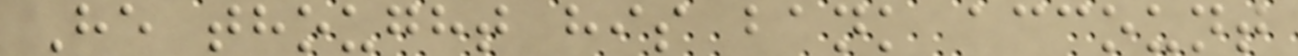He thought his bank account
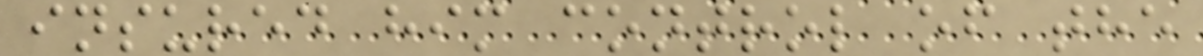insured him control of the
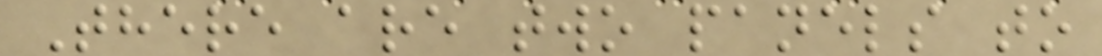There are two panels to
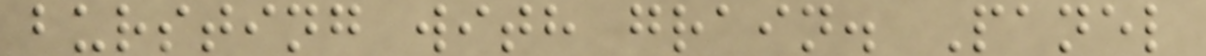bursting with grain. Panel
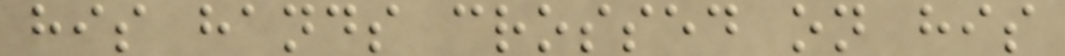his hands crossed on his
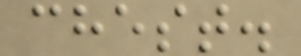chest.
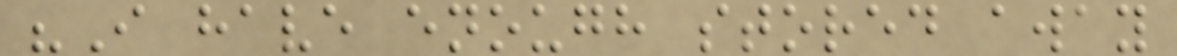"I have enough stored away
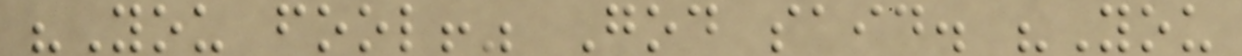"You fool!" God said. "You
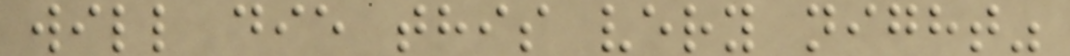will die this very night"
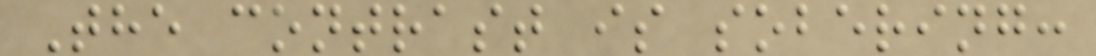The contrast is sobering:
